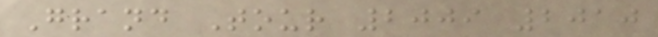Grand Tour 2009 2010
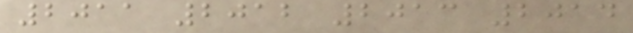2011 2012 2013 2014
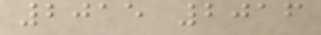2015 2016
